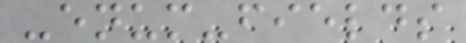-enum-fields
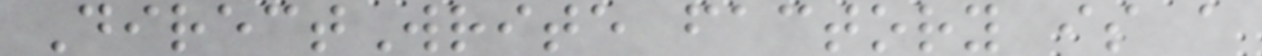DirectWrite factory is a
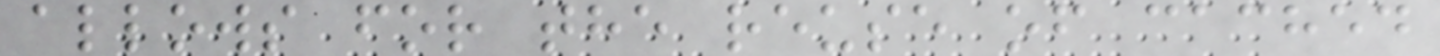allows for the reuse of cached
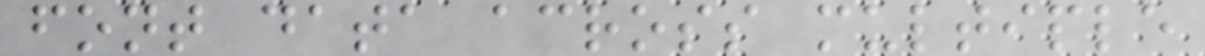font data across multiple
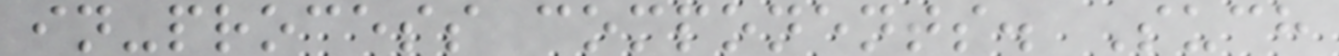in-process components. Such
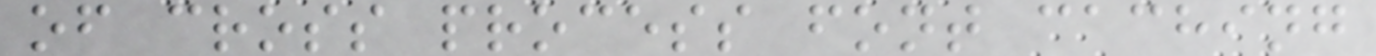of cross process font caching
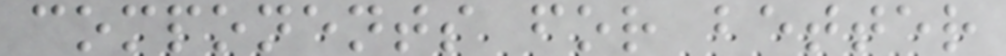components for better
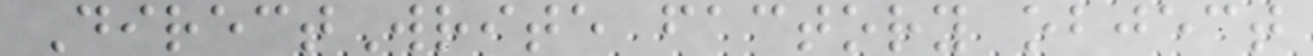DirectWrite factory object
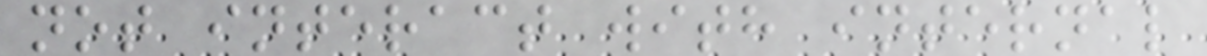not interact with internal
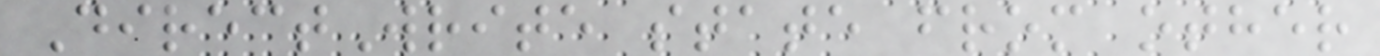DirectWrite state from other
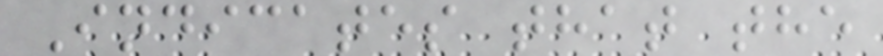Indicates that the
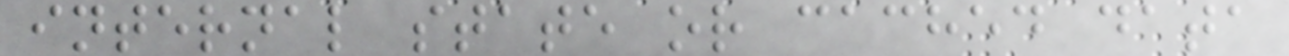internal state or cached data
